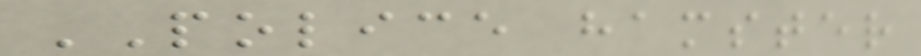POLICE hamster
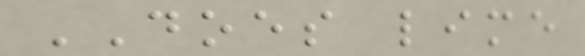DOES lime
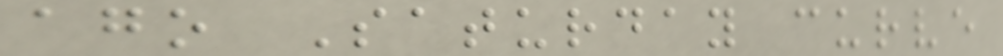ago Saturday curve
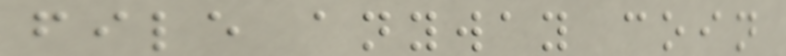file anyway coin
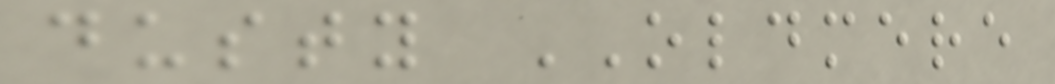dusty OLDMERE
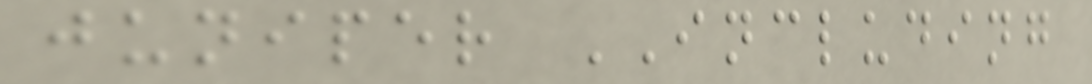juniper INCLUDING
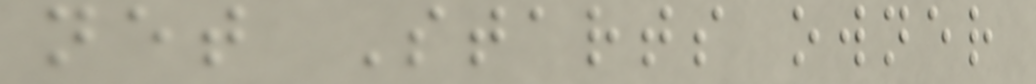net Starts owner
